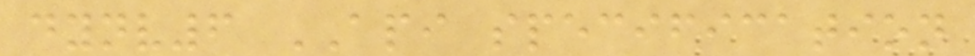dynv6 API specification
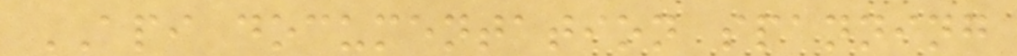API documentation spanning
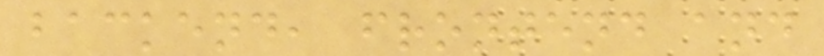backend, frontend and
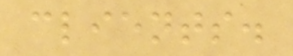clients.
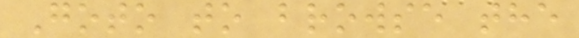Goto to browse the
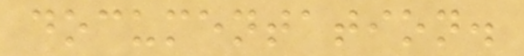documentation.
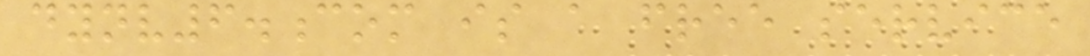dynv6.com is a free service
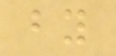by
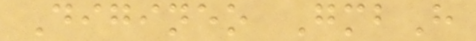Digineo GmbH
